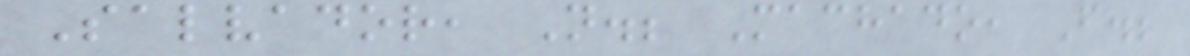Salvador, N.; Machado, F.;
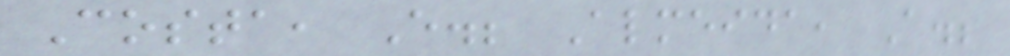Costa, E.; Almeida, A.;
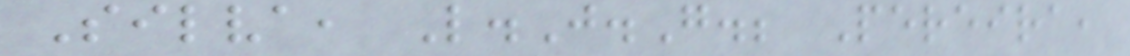Silva, L.J.G.; Pereira,
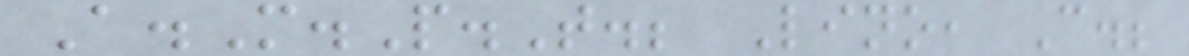A.M.P.T.; Lino, C.;
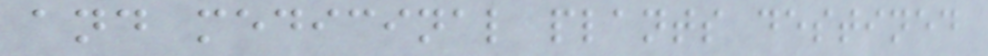and medicinal plants destined
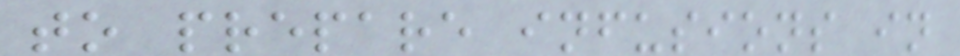to prepare infusions in
